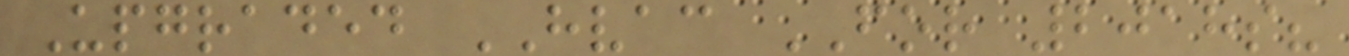Upgraded HVAC FOR 2018s?
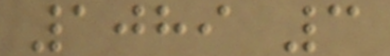1089 3
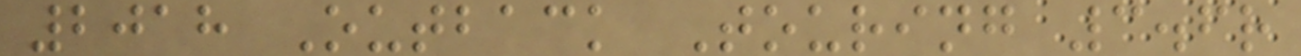2018 Outback Touring 3.6r
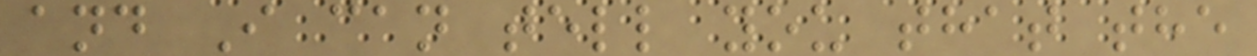and I can tell you that the
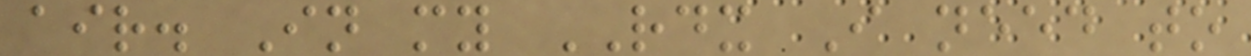air. In my RDX I need to
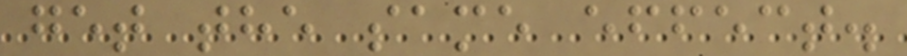get the same effect.
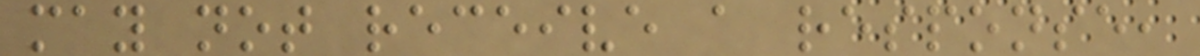may not receive a response,
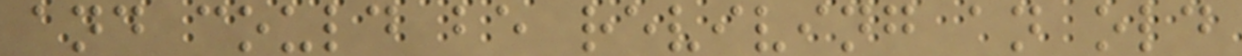and could be reviving an old
